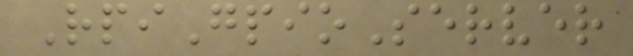RpiGpioServer
